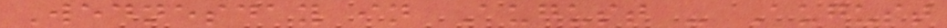Wednesday in August - August
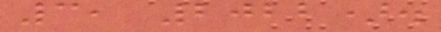3, 2022).
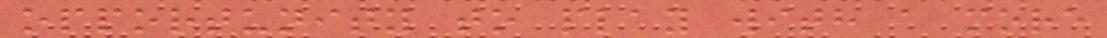opportunity to play with a more
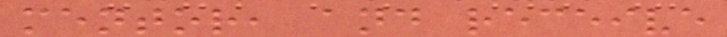mentor, and receive
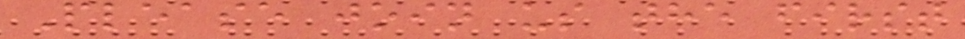Please join us the first
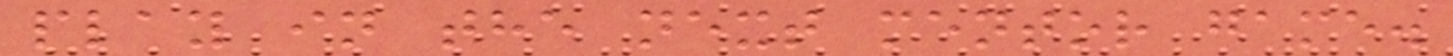play in the next mentor game.
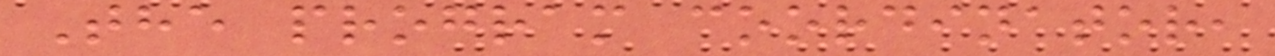The program coordinator,
